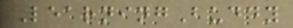LearningBuddy
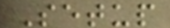Setup
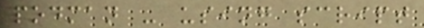podman - using script
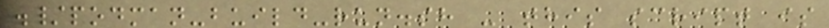./podman-build-run.sh - this script is
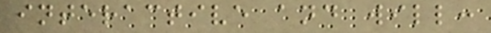interactive and will:
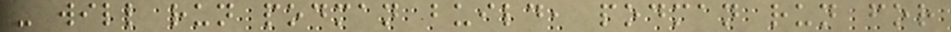- will run podman build, podman run for
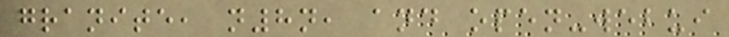granite, n8n, and open-webui
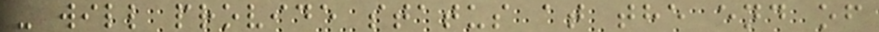- will provide status at the end of
